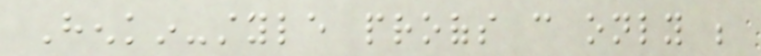Henkin-style proofs can only be
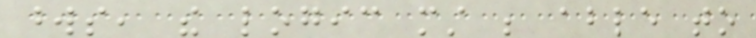words, the logic must be able to
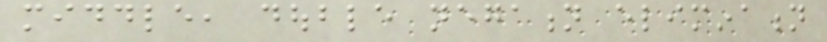middle, double negation elimination
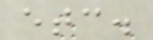etc.
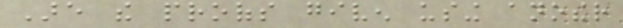Are the proofs given using another
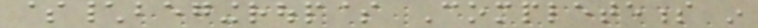$\begingroup$ Completeness in
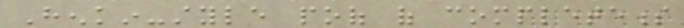Henkin-style poof of completeness
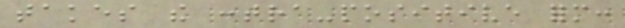takes the contra-positive form:
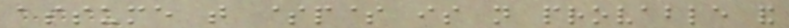assume that $p$ is not provable and
